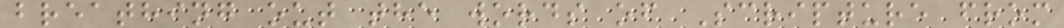breathing out the words of Scripture from
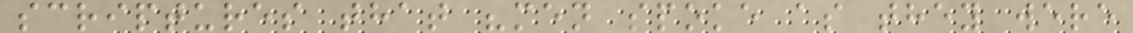scriptures that "men spoke as they were
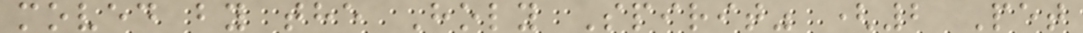moved by the Holy Spirit" (2 Pet
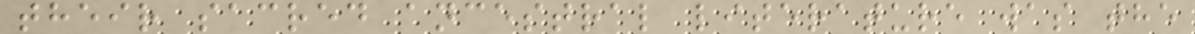their sacred ancestral literature was the
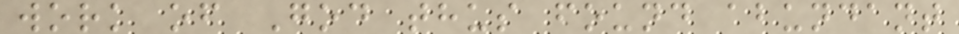work of God thus found abundant
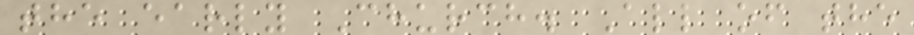the early Church. All of the
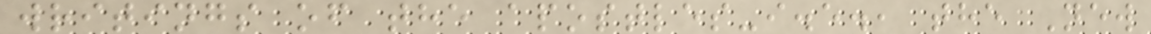writings of the apostles-i.e., the New
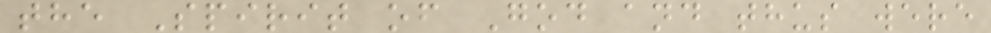the Spirit of God and thus were
